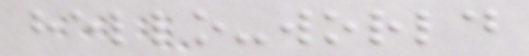hello-world
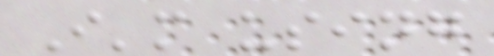I'm using
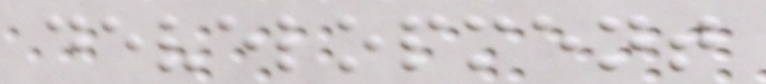development
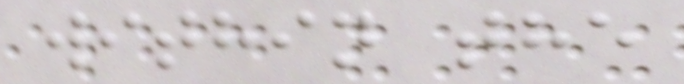within the
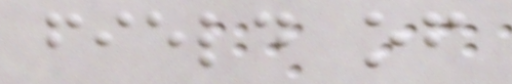field of
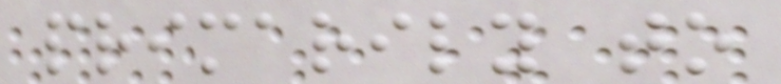primarily to
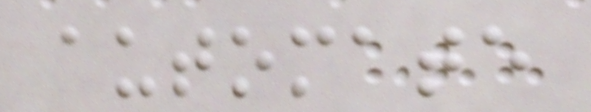automate
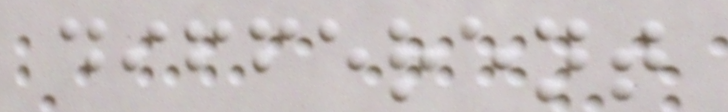different
